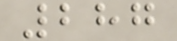287
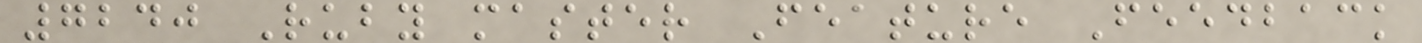7240 Ruby master Feature Feedback
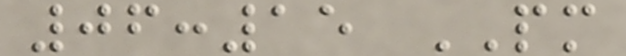06:15 PM
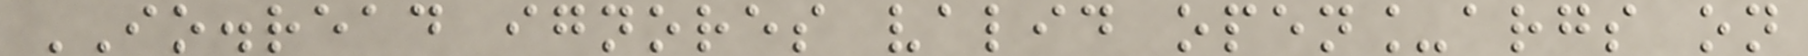IO.read ignores valid open_args on
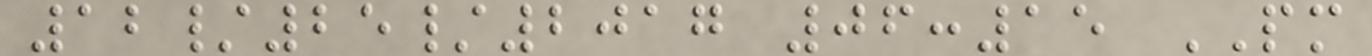12/25/2017 06:15 PM
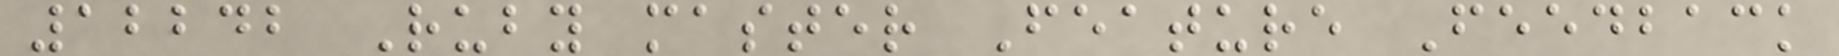12242 Ruby master Feature Feedback
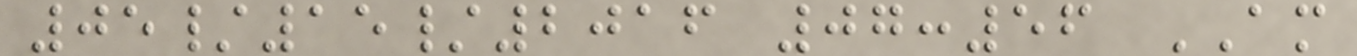05/15/2016 07:56 AM
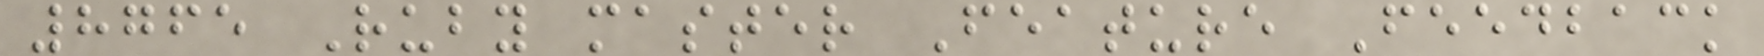8765 Ruby master Feature Feedback
